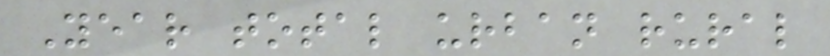Year total urban rural
